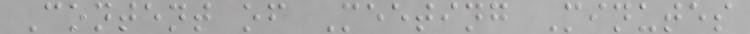Content of Meeting Minutes
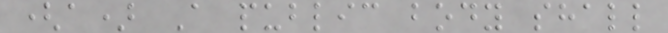(a) A public body shall
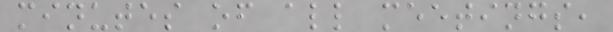minutes of all meetings,
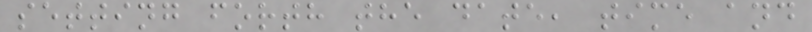setting forth the date, time and
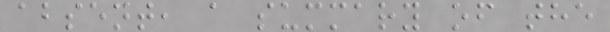absent, a summary of the
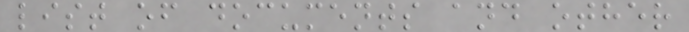list of documents and other
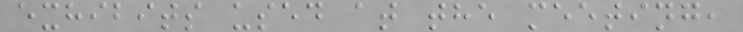exhibits used at the meeting,
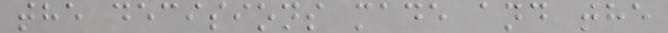the decisions made and the
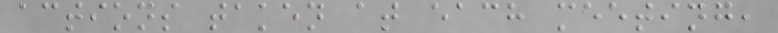actions taken at each meeting,
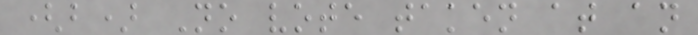(b) No vote taken at an
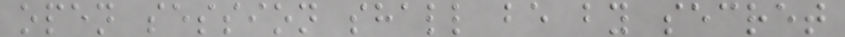open session shall be by secret
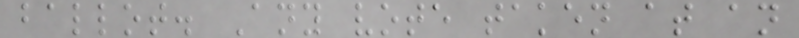ballot. Any vote taken at an
